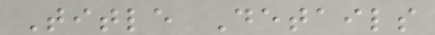Title Details
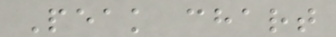Peak chart
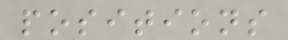positions
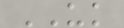UK
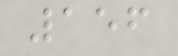156
